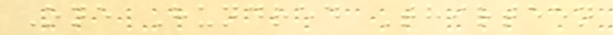One Hundred Thirteen
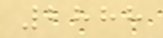2888
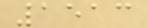1513
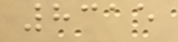8315
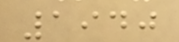1940
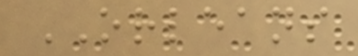ORLEANS
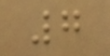7
